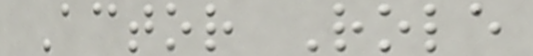Actor Role
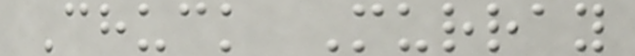Chuck Murray
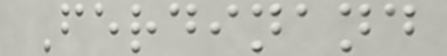Ferdinand
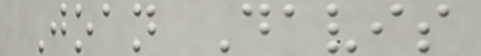Joan Davis
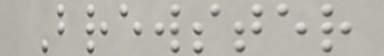Brewster
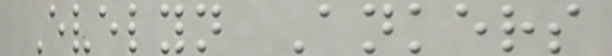Evelyn Ankers
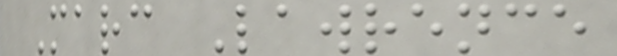Marc Lawrence
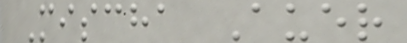Mischa Auer
